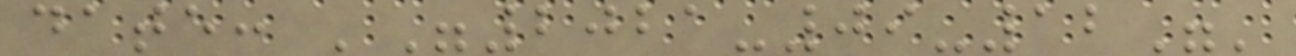date: '"2021-09-12"'
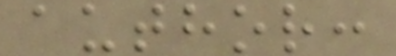author:
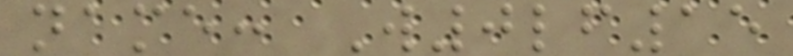name: W0lf15
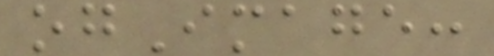ogImage:
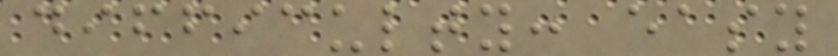difficulty: easy
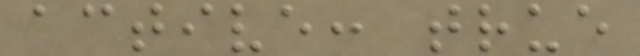active: true
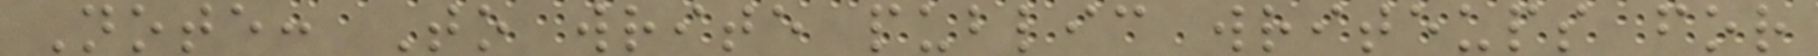Note: To write public writeups for
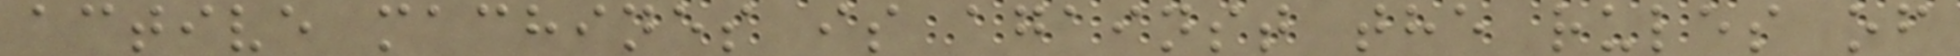active machines is against the rules of
